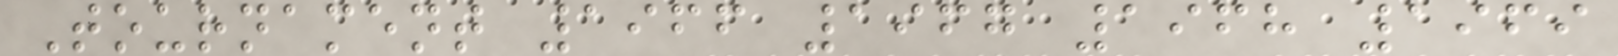Tournament 1966 1967 1968 1969
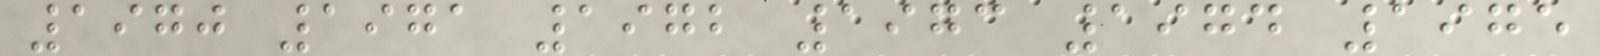1970 1971 1972 1973 1974 1975
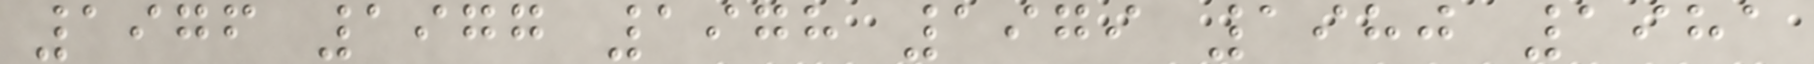1976 1977 1978 1979 1980 1981
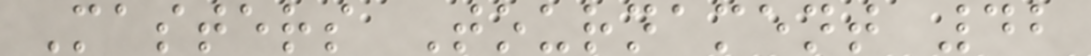Masters Tournament 42
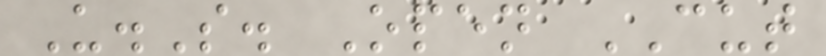U.S. Open CUT
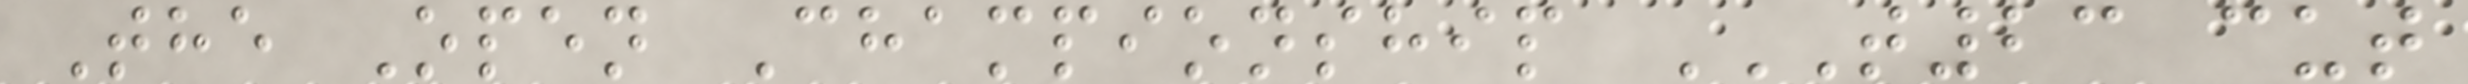The Open Championship T23 CUT
